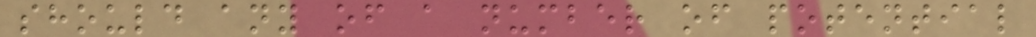should any of a number of potential
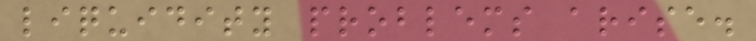liquidity problems arise.
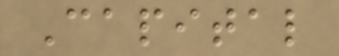Capital
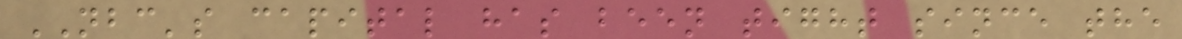NBC's capital has been tight since the
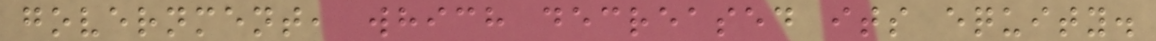government, which decreased its equity.
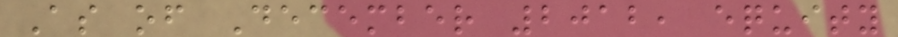As of December 2012, equity
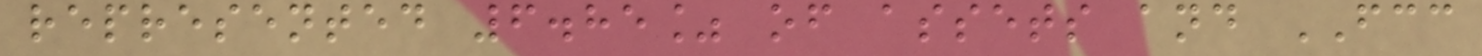represented 6.85% of assets and FCC
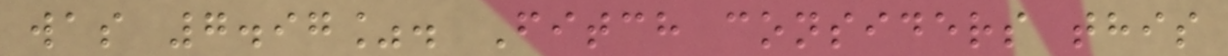was 7.97%. Fitch considers this
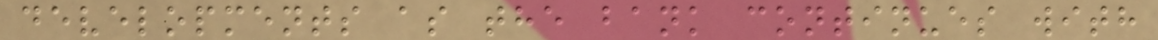developments as the bank continues with
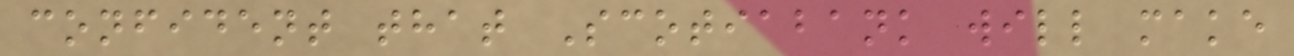confident that Scotiabank will make
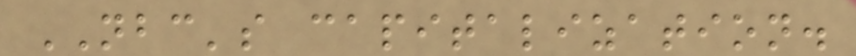NBC's capitalization.
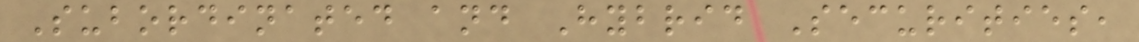Subordinated and Hybrid Securities,
